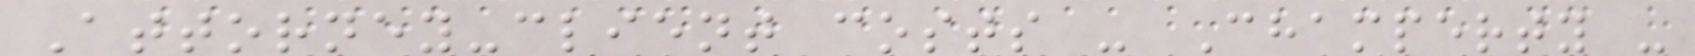Attorney-client costs - Champerty -
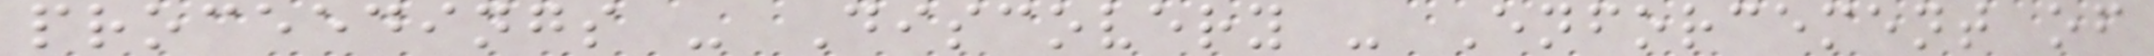proceedings - Discovery - Enforcement of
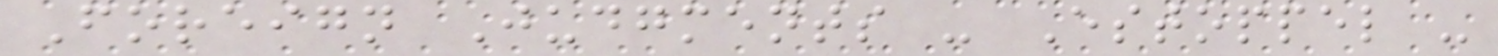Foreign Judgments - Estoppel -
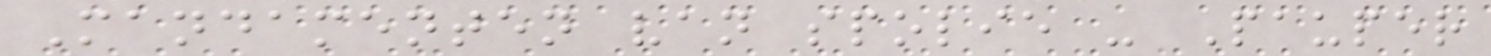Mandamenten van spolie - Pauper
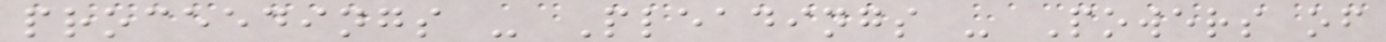proceedings - Pleadings - Powers of
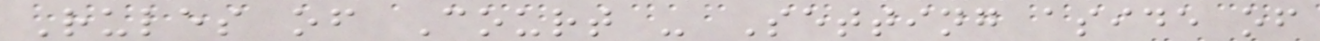Rules of Court - Setting aside of
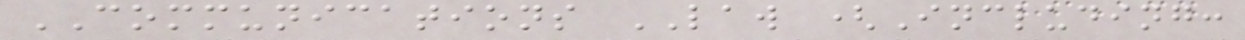COMMUNICATIONS LAW (Including:
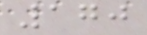170
